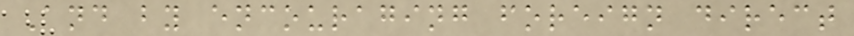And by encouraging foreign direct
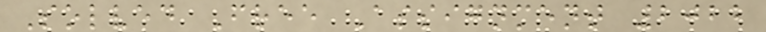Solved Free Assignment 2022
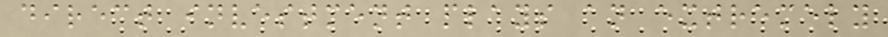direct investment plays an extremely
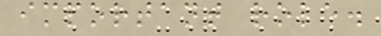important role.
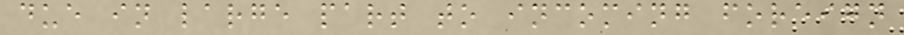due in large part to incoming foreign
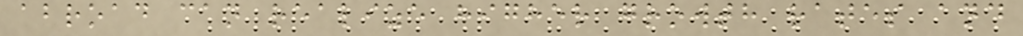abroad can realize higher growth rates and
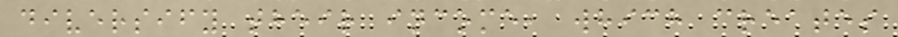diversify their income, which creates
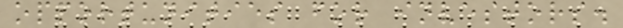opportunities for investors.
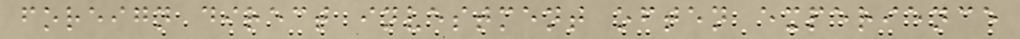foreign direct investment often experience
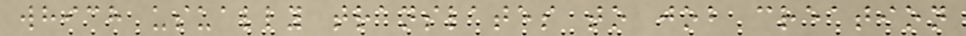which usually translates to job creation
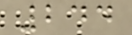244
